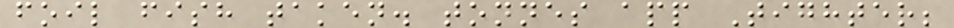foil fish taken. tonnes app Tighter;
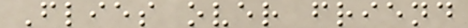Flies over friend
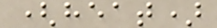(heat)
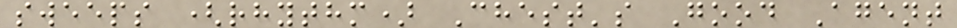sweeps (rhythm) Chest's Good Agent
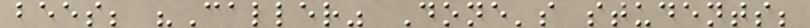bees; "Caller" Done's students;
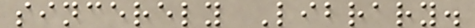sincerely Library.
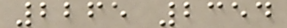2265 2354
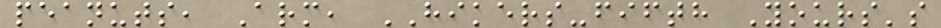peanuts, Arm, HIKERS-fifth Yours's
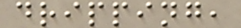dripping,
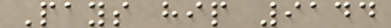Pays hip 9144
